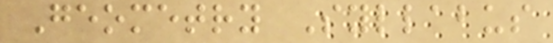Geometry Syllabus
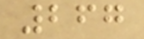267
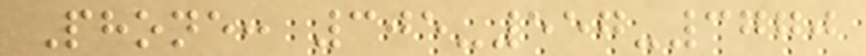Phone: 305-557-3770
